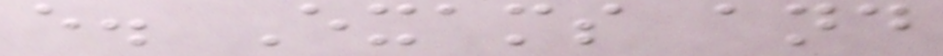e. Exams and
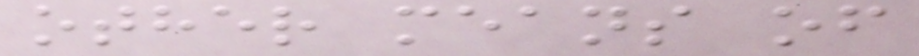other means of
